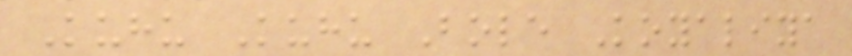Kuhu Kuhu Bole Koyaliya
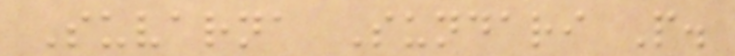Suvarna Sundari P.
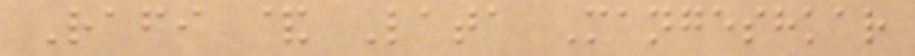Rafi & Lata Mangeshkar
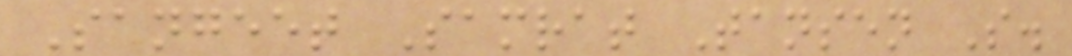Sangeet Samrat Tansen S.
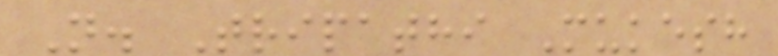N. Tripathi Mukesh
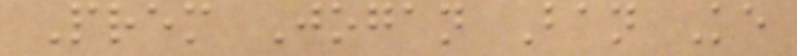Prem Jogan Ban Ke
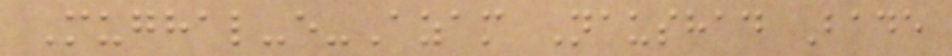Mughal-e-Azam Naushad Bade
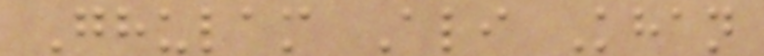Ghulam Ali Khan
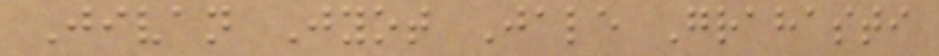Jivan Jyot Jale Grahasti
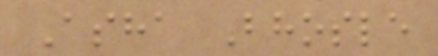Asha Bhosle
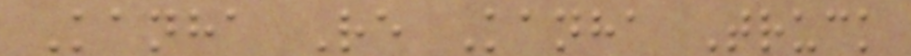Kanha Re Kanha Truck
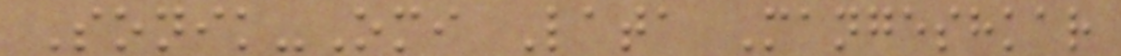Sonik-Omi Lata Mangeshkar
